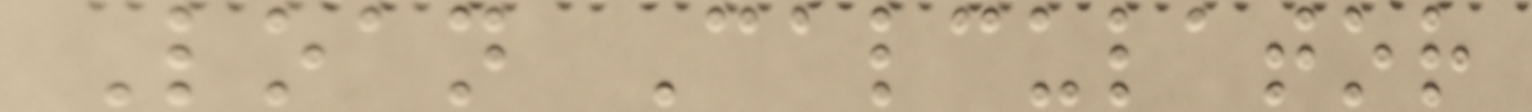Loan Calculator
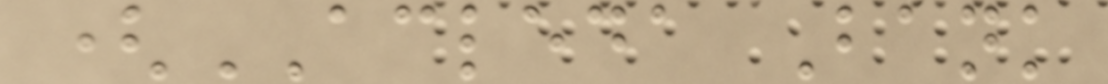(ACLEDA Bank
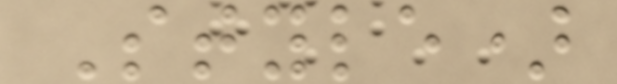Style)
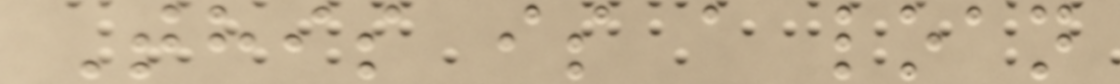This is a loan
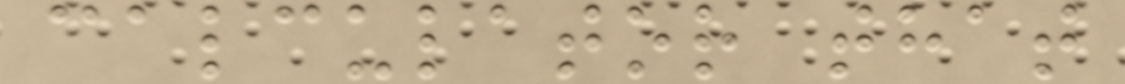calculator that
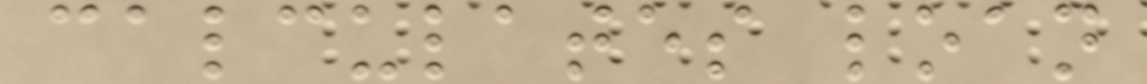calculates loan
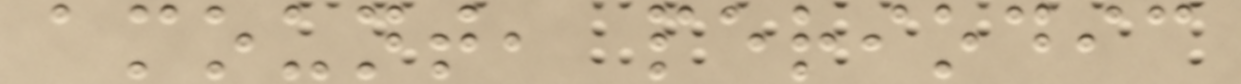amount, periodic
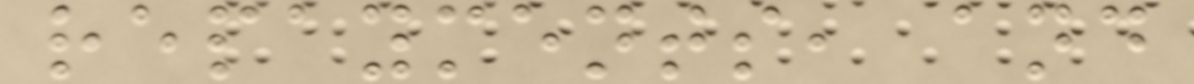repayments, and
